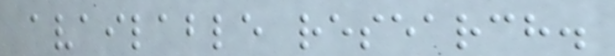available research.
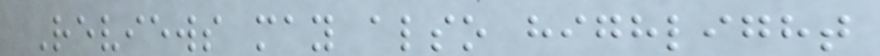Reviews may also highlight
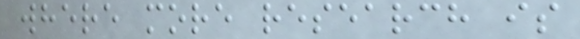where more research is
